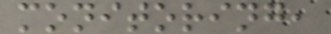monitoring,
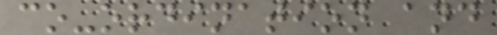co-ordination and
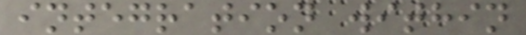integration within
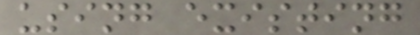using existing
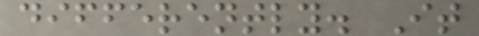differently. It
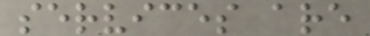services are
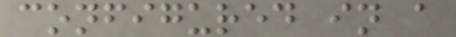configured in a
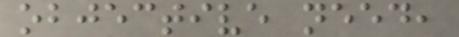objective need,
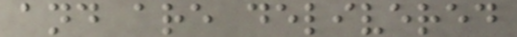and are delivered
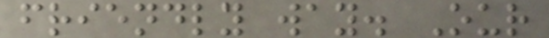friendly way. Our
